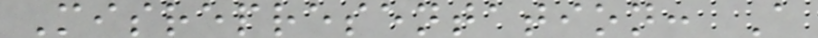Misrepresentation: A
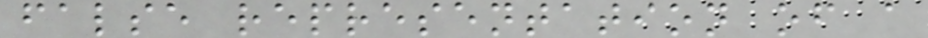false representation of a
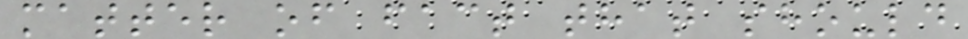matter of fact that should
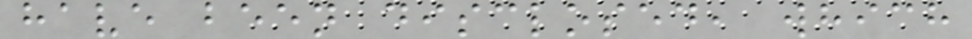have been disclosed, which
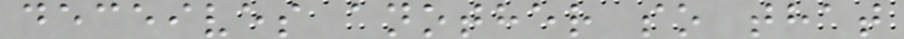deceives another so that
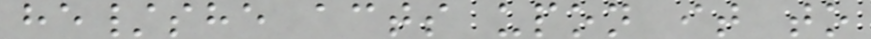he/she acts upon it to
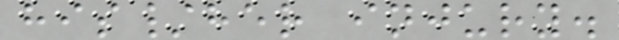his/her injury.
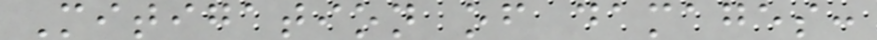Mitigation of damages:
